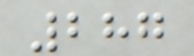287
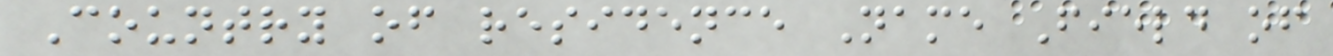Country of residence Name Field of
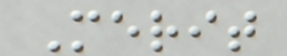Merit
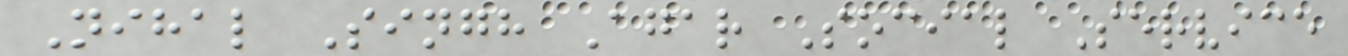Nihal Singh Agar Social Service
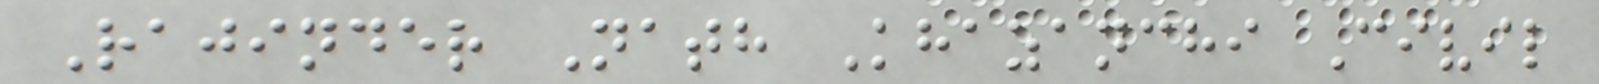Rajinder Nath Khazanchi Civil
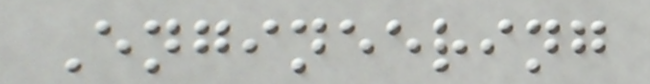Engineering
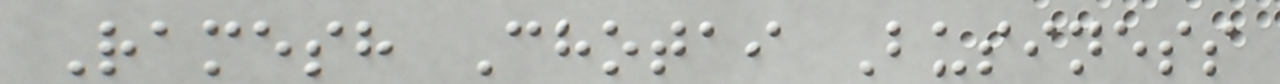Ramesh Chotai Business
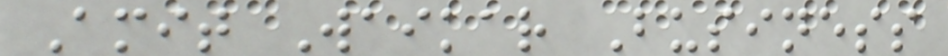Amit Waikar Business
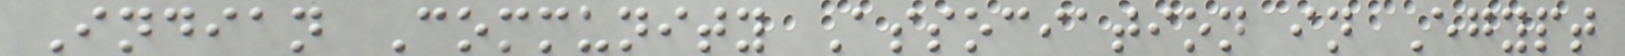Indian Community Association in Egypt
